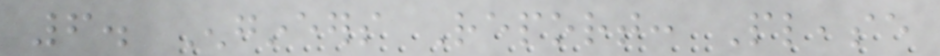6. Engineers Report: Please
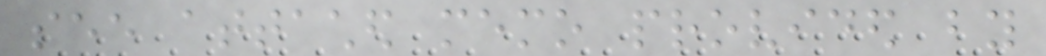see attached memo provided by
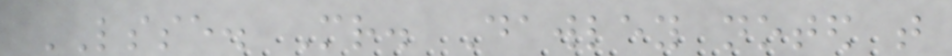LSSE. Mr. Dawley noted that
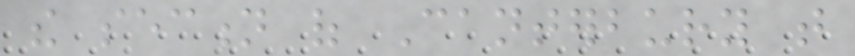the section of Canterbury that
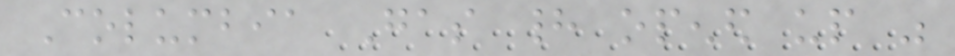Columbia Gas had opened up was
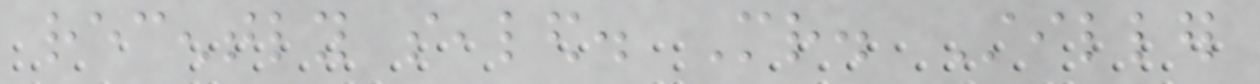recently sealed. Mr. Stiller
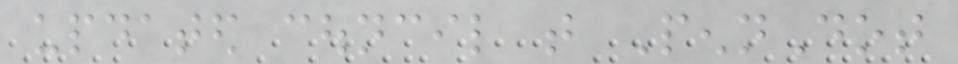updated council that PennDot
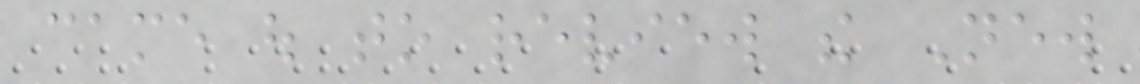came out to review the New
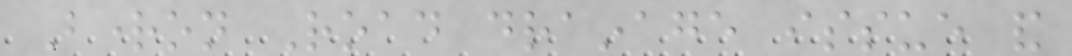Brighton Road drainage issue and
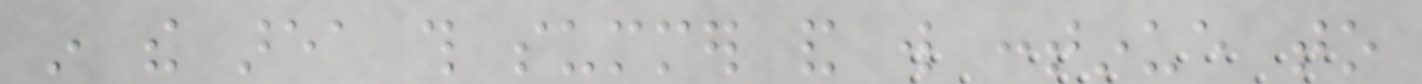in the area this summer and will continue to
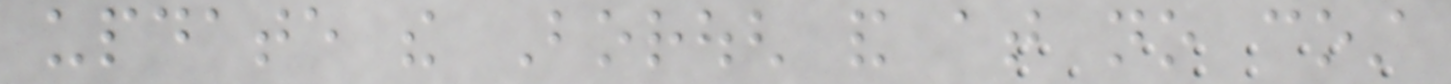update the Borough and at no cost
